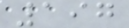197
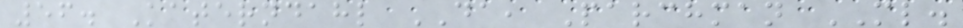56. Katerndahl DA, Parchman ML.
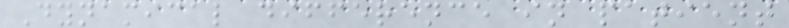Dynamical difference in patient
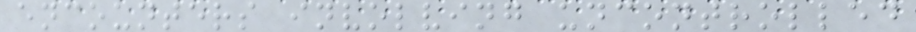encounters involving uncontrolled
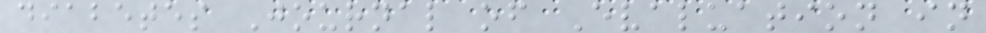diabetes Journal of Evaluation in
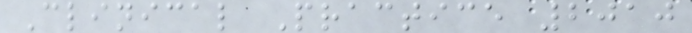Clinical Practice 2010
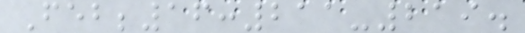Feb;16:211-219.
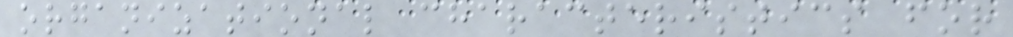organizational characteristics for
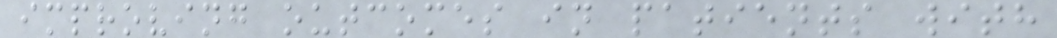improving outcomes in patients with
